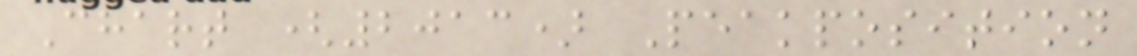Chart (2013) Peakposition
